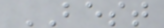BEST
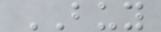BUY
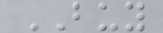BUY
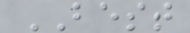BEST
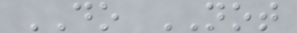DO NOT
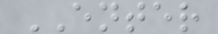ENTER
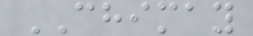CHIMAY
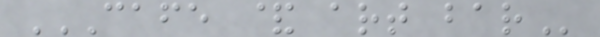CAFE & ART BAR
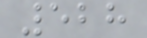528
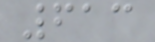613
